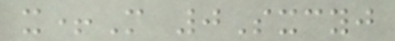x+M 0Sxcyj
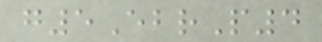g5EbrP4
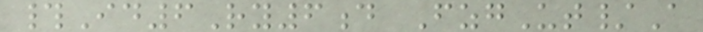#Id6Ry6d FzgUt/A
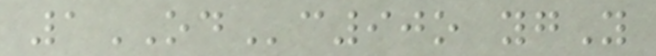1ODc90o ygY
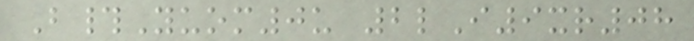B#Yuom0u 2lI9xr08
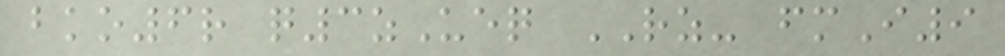bko6r q3zUeq RZ- fmI9
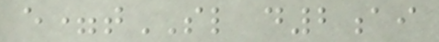e=tSL d2ai
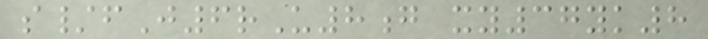s/fJ6rU8g xy37yk8
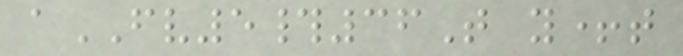aFV5#36T y+t
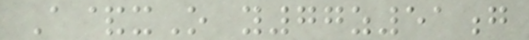A&xO y77z51g
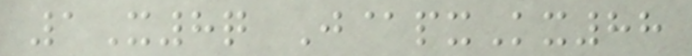1X8q J@pxKx88
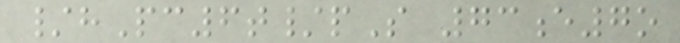/hPc6t/pS 73e7o
